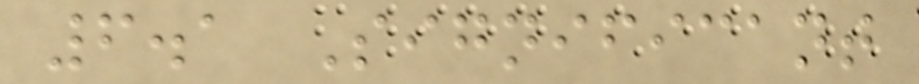6.1 Significant
